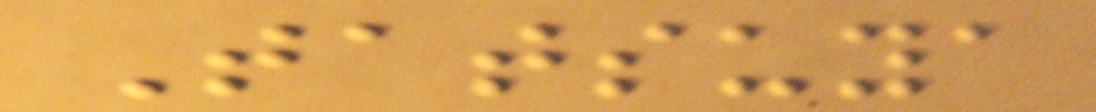Tatsuya
